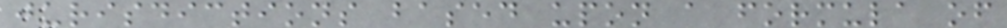jurisdictions based upon a formula of
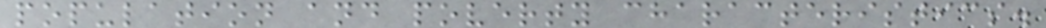population and poverty characteristics.
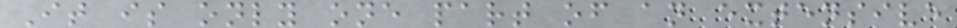It is only one part of an extensive
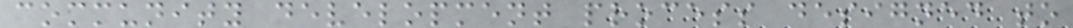community development process designed to
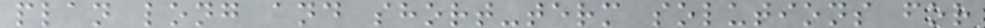plan long and short-term solutions for
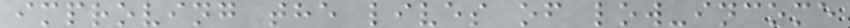improving the lives of low-income
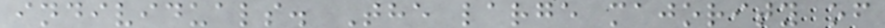individuals. The large majority of
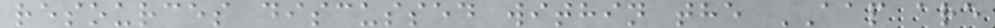resources discussed within the AAP are
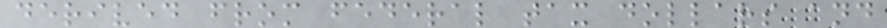derived from federal tax dollars and
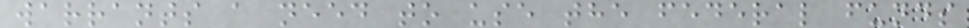warrants a need to use the federal funds
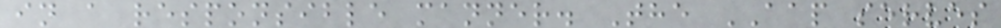in a responsible manner. The AAP serves
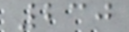230
